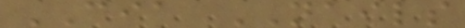CIA NAILS
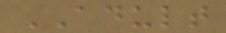ADULT
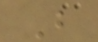B
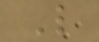L
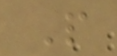P
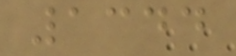1344
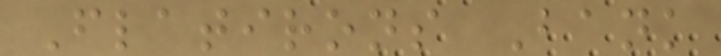Flatirons Bank
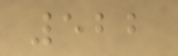522
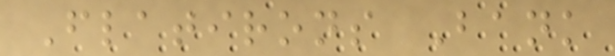Flatirons Bank
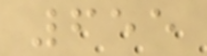655
